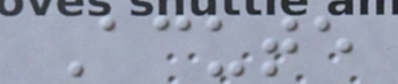Acute
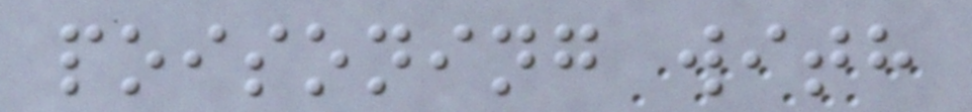poisoning with
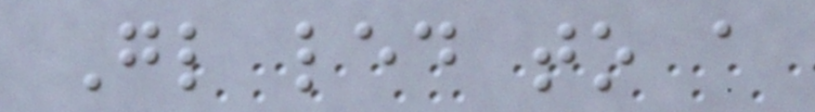Gl led to a
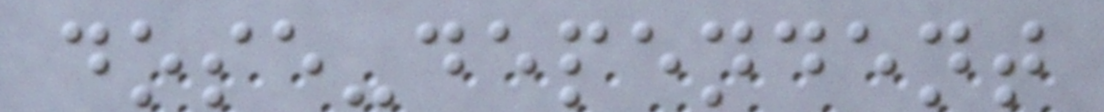dose-dependent
